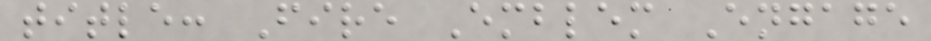title: Fire Emblem Engage
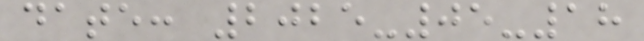date: 2025-05-18
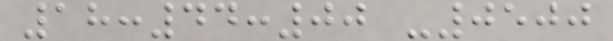18:44:00 -0500
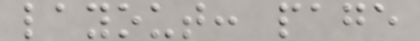layout: page
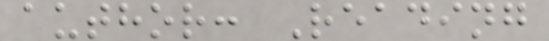author: Reading
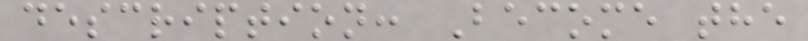description: Become the
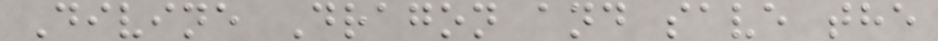Divine Dragon and save the
